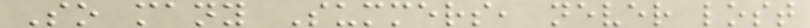So many Summers, never lost
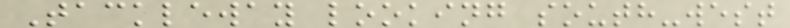Tackleway looking south-west
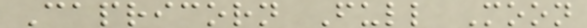Capricorn Full Moon
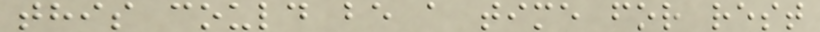this could be a time for rest
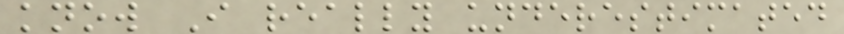know I really underestimated
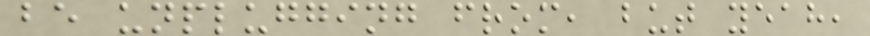be unplugging from, but yeah,
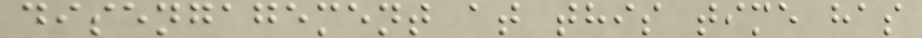disengagement at this time has
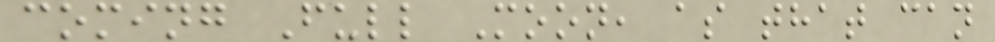coming Full Moon, as that can
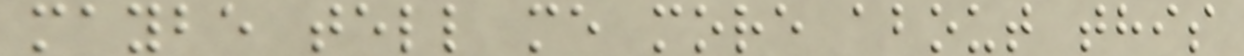maybe tell me more about this
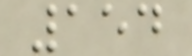154
